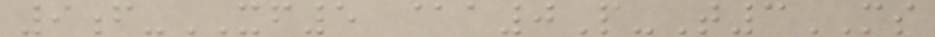9f-XF5 @a0P-T3MS
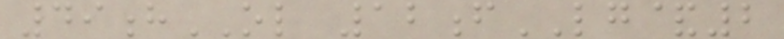49hOL 12fLG&2
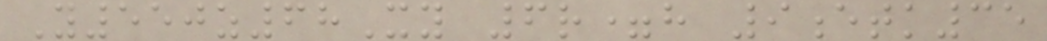Y550z68Xy 6r=h 9etk35
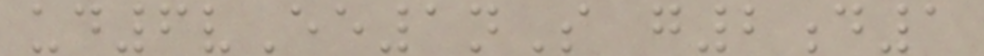ud6vEe1nS g2d1
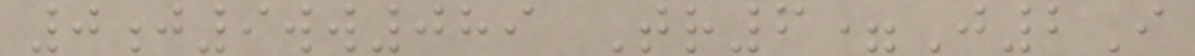0j9ww089 Tr6=J2I
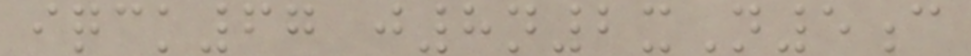iqck67 j8n2xN5c
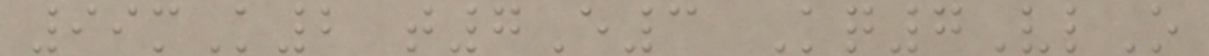99mK2 t7E3 Kq7VlO
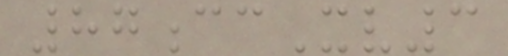87ccXv3
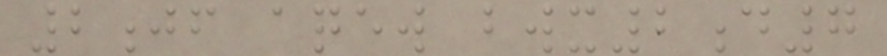2jf aqew bwx2d7
